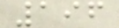196
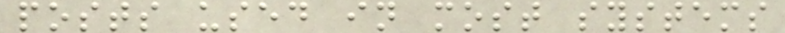posts used in most systems
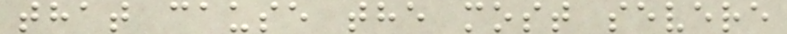that cause the most severe
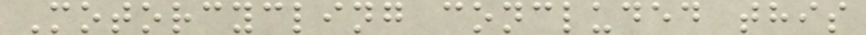Motorcycling concluded this
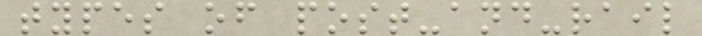types of post-and-rail
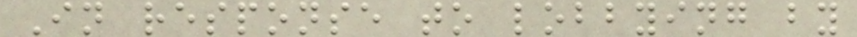In response to lobbying by
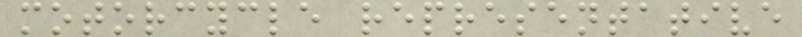motorcycle representative
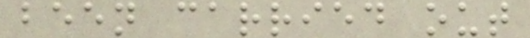been carried out
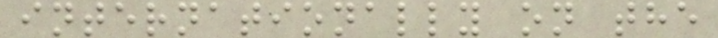internationally on the
